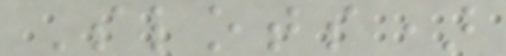Slots)
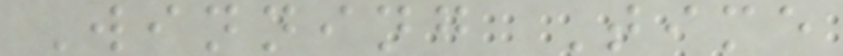Winning Time
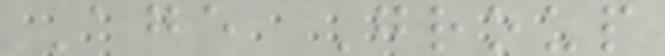Age Group
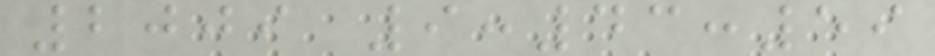2009 9:43:59
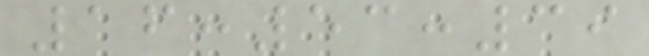16:53:39
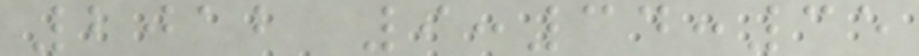2012 9:34:35
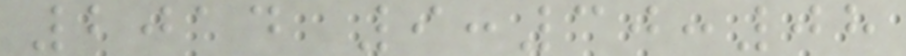2014 9:30:08
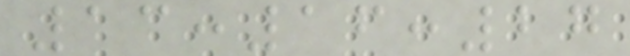13:16:27
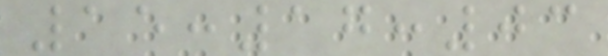15:17:03
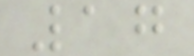17
